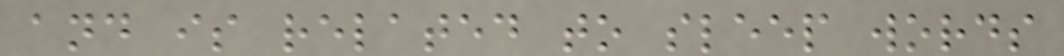and is related to sleep words
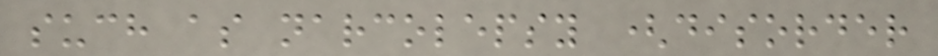such as narcolepsy (disorder
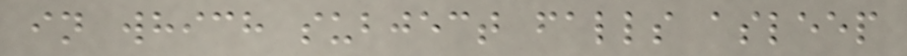in which subject falls asleep
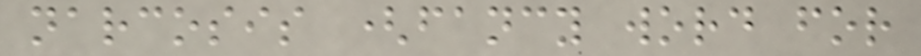narcosis (fancy word for
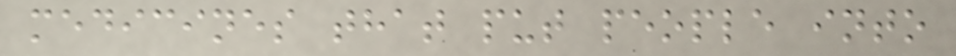medicines that put people into
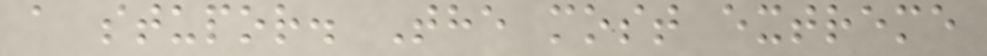a stupor. The most extreme
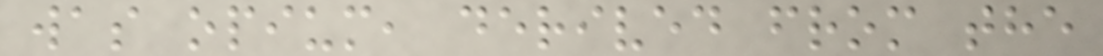was opium, derived from the
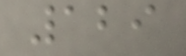129
